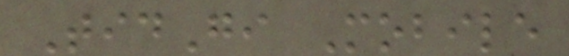TidGi Mobile
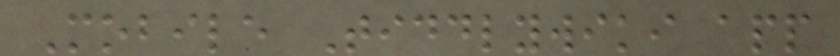Mobile Tiddlywiki app
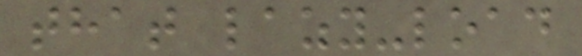that lazy-load
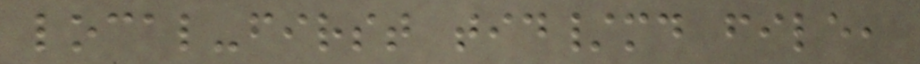local-first tid/md file,
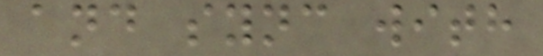and sync with
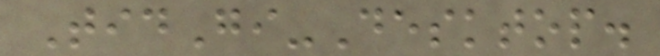TidGi-Desktop.
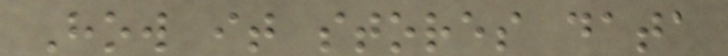How it stores data
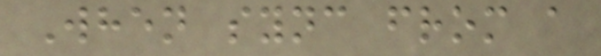When sync from a
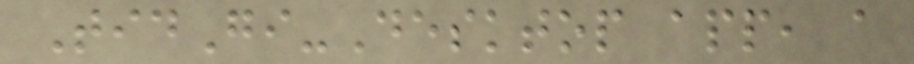TidGi-Desktop app, a
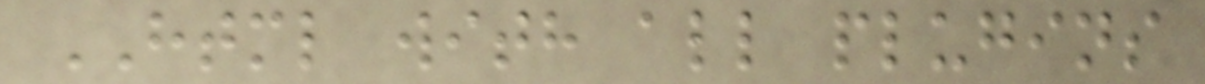HTML with all plugins
